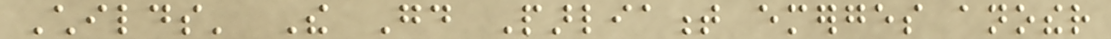Childs' The Good Parliament emerges another
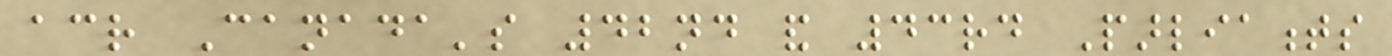across Canada's 42nd and 43rd Parliaments
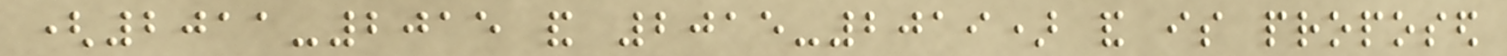(2011-2015 and 2015-2019) and is proposed
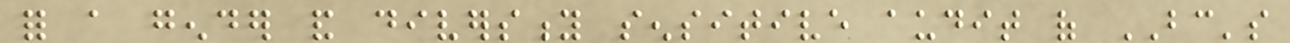for a gender and diversity sensitive audit of BC's
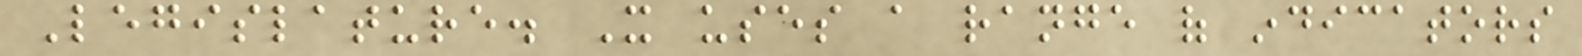Legislature. It uses a range of indicators
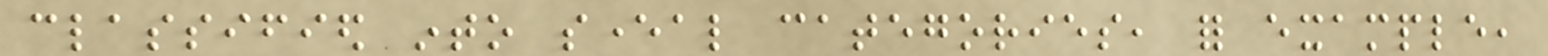classified into several categories, for example,
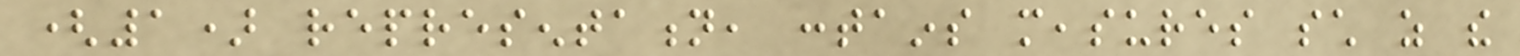(1) representation, contains measures such as the
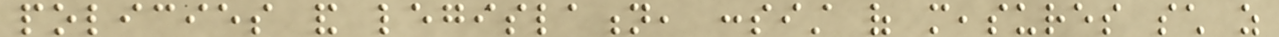policies and legislation, consist of measures such as
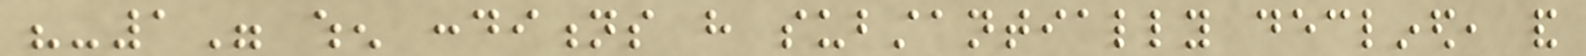"-1" when conditions have substantially declined, and
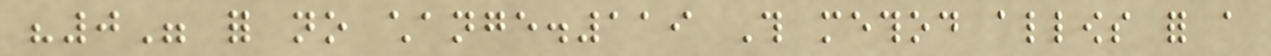"0" for no change.119 This method allows for a
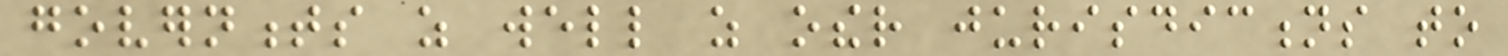governments as well as other jurisdictions to
